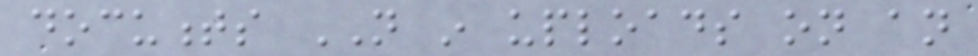documents NOT in uploads on an
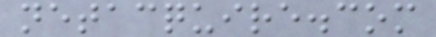netacquire.com
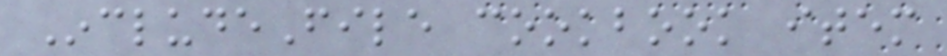IncludeFile cookbook item
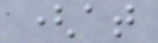(at
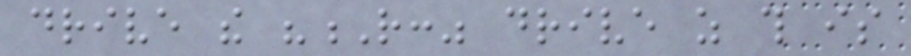drive the "R:" drive as this is
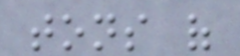tons of
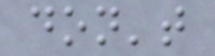don't
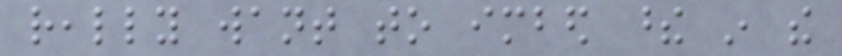really want to imbed these in the
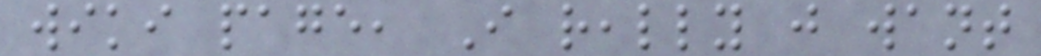wiki page, I really just want
